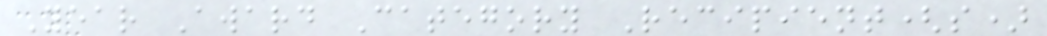Year Award Category Recipient(s)
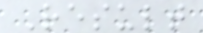Result
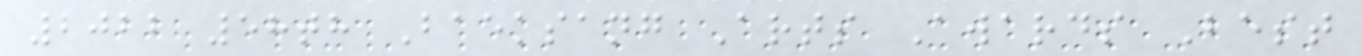2022 58th Baeksang Arts Awards Best
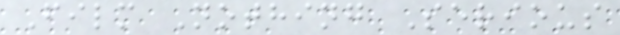Film Nothing Serious
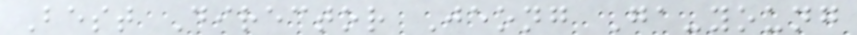Best Director Jeong Ga-young
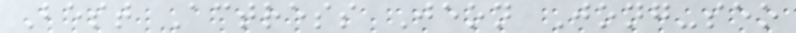Best Actress Jeon Jong-seo
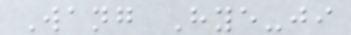Wang Hye-ji
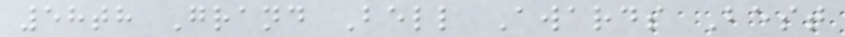58th Grand Bell Awards Best
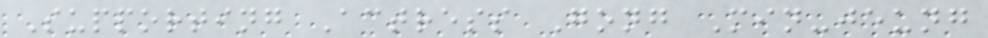Supporting Actress Gong Min-jeung
